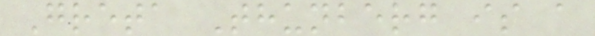Greta Thunberg is a
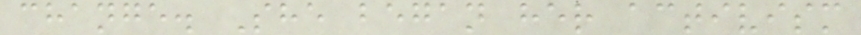change. She began her activism
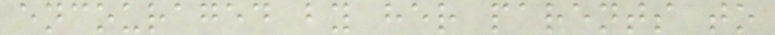encouraged by her parents to
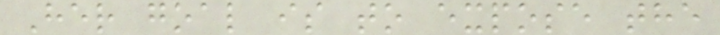Her goal is to expose the
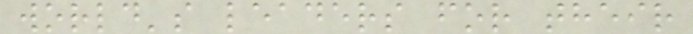world's leaders for their
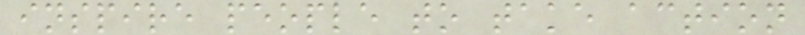inspire people to take action
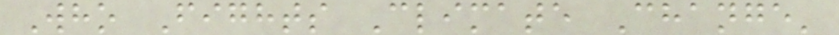Who Fights Climate Change'
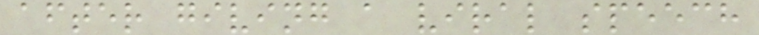after giving a viral speech
